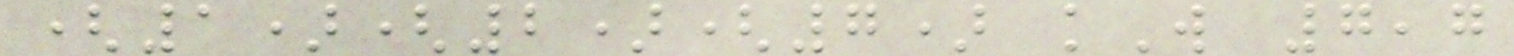(1)(2)(7) kW 7,7
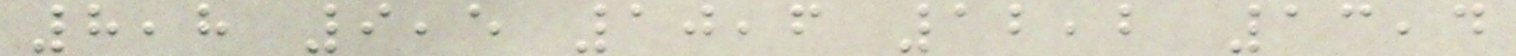8,8 9,5 10,6 12,2 13,4
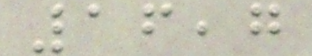16,7
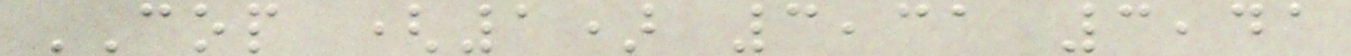COP (1) 3,31 3,41
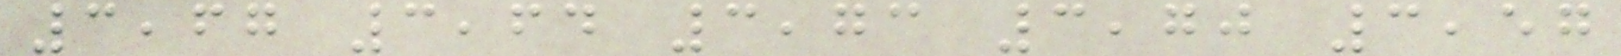3,67 3,64 3,73 3,70 3,57
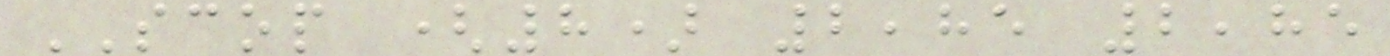SCOP (8) 2,85 2,85
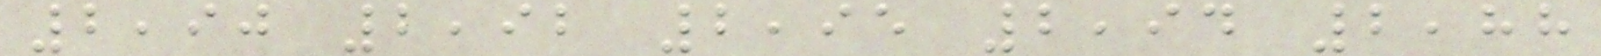2,90 2,92 2,95 2,94 2,88
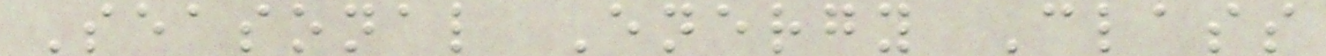Seasonal Energy Class
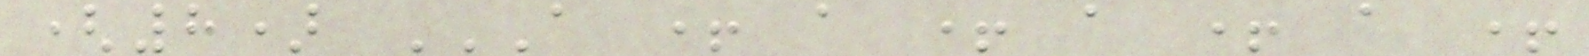(8) A + A + A + A +
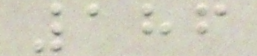186
